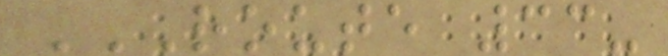ROUTE 33-
